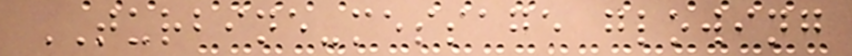TURBINE-message glowing
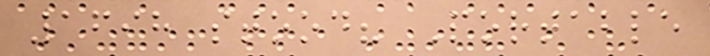1698 stood? Portable
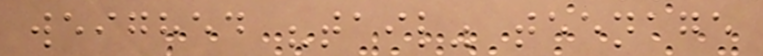weighed "tail" teenage
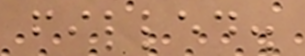filled.
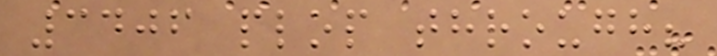3406 plop through?
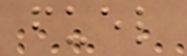fuel
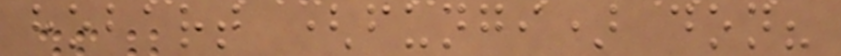hobart (fungi) don?
